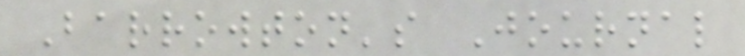Barrowton's Journal
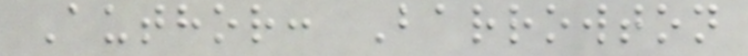Author: Barrowton
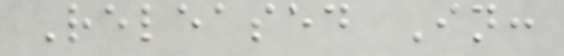Released In:
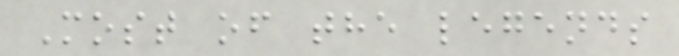Most of the legends
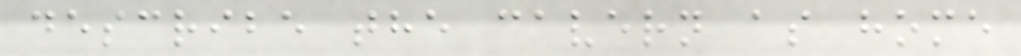describe the cavern as home
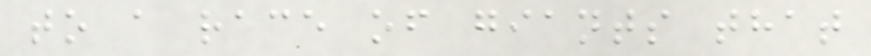to a race of giants that
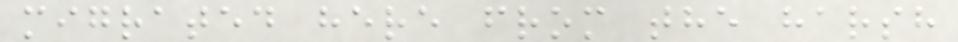migrated here from the harsh
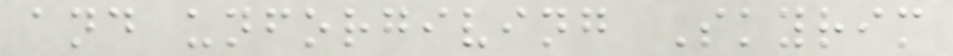and unforgiving Skyrim
